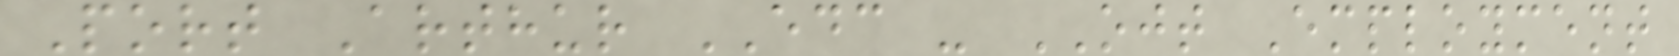Port Arthur EDC - OJT Employment
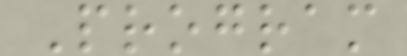Program
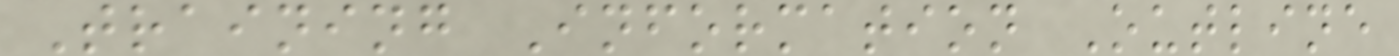Training Information Outline
